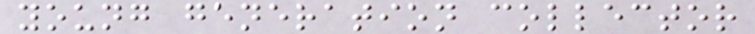young generation collector
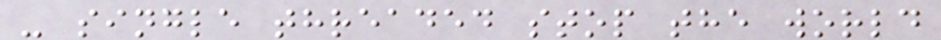- single threaded stop the world
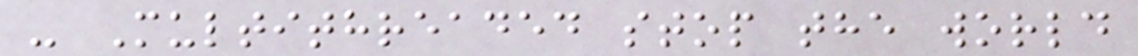- Multithreaded stop the world
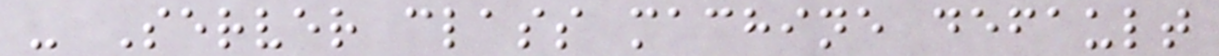- Server class machine default
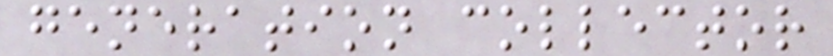generation collector
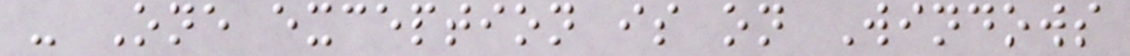- One exception is on Windows
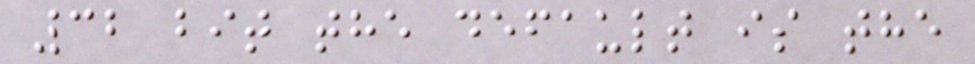32 bit the default is the
